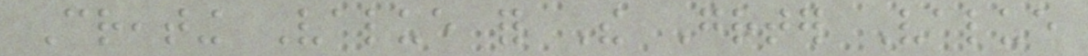Creating Value for The Greater Value
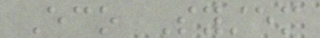Eco System
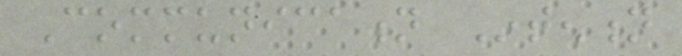Communication Intention
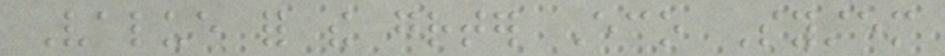Value for the greater Eco System
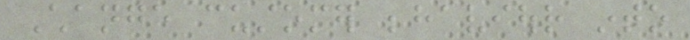Change customer behaviour into
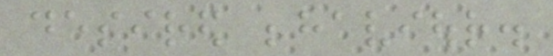desired behaviour.
